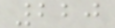220
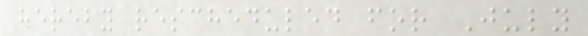hereby rescheduled for July
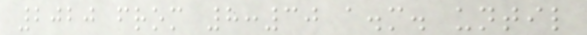2020 from 8:30 a.m. until
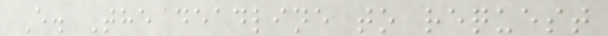E. The deadline to request
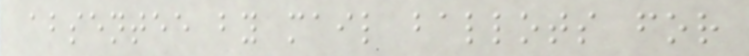absentee by mail ballots for
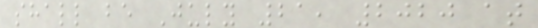shall be July 21, 2020 at
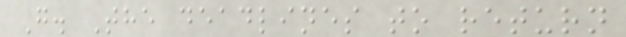G. The deadlines to return
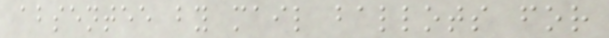absentee by mail ballots for
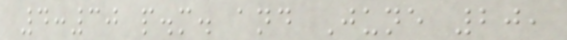4:30 p.m. and June 20,
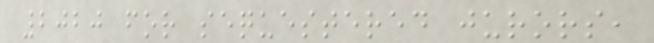2020 for sequestered jurors,
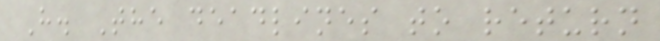H. The deadlines to return
